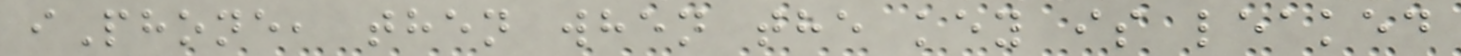iPhone, then when the key is leaked
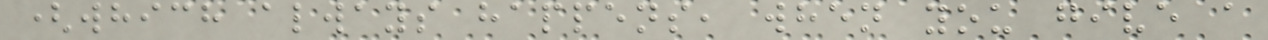(which always happens, when you give a
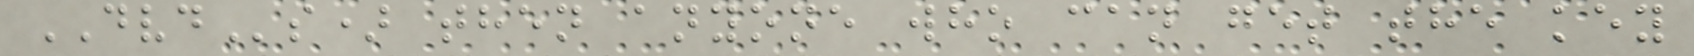DVDs) then anyone who can get the key
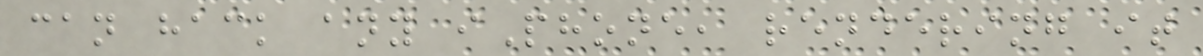can hack any iPhone, rendering it
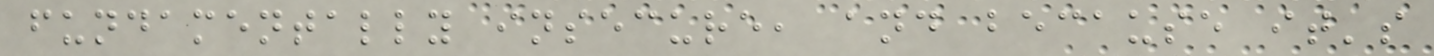fundamentally insecure, and because it's
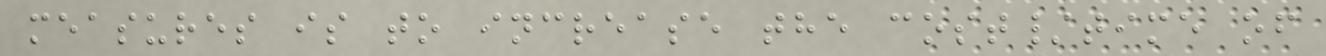measures is to increase the cost/time of
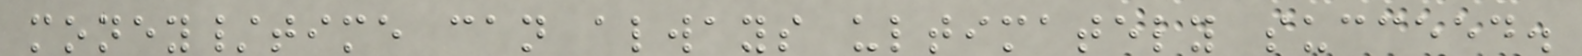money/time can always ultimately succeed.
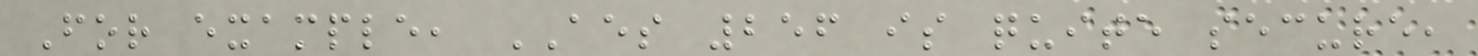For example, AES 256 is quite secure,
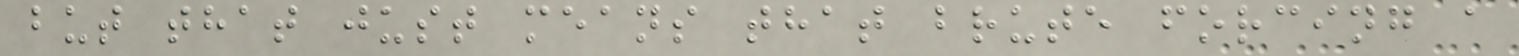but that just means that brute forcing a
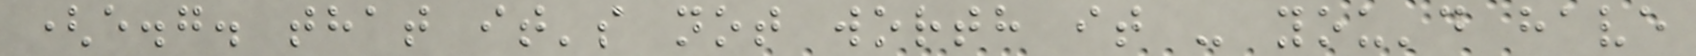(e.g. that it's not worth it - you'd have
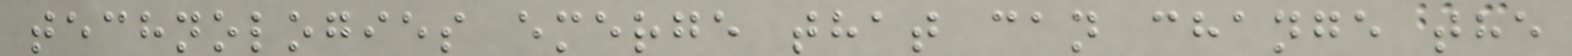technologies emerge that can change the
